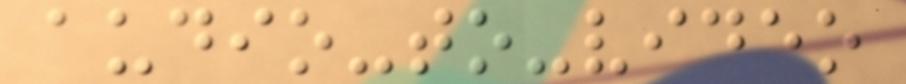audio-to-video
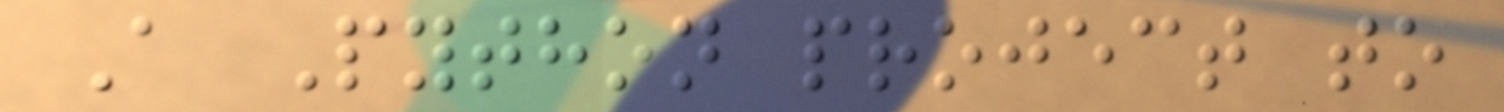A Python project to
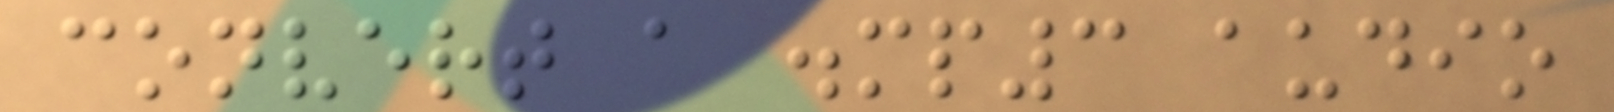convert a .mp3 audio
